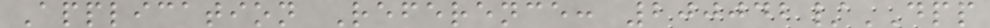Application Reference: 200042/DPP
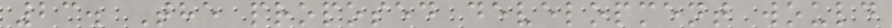23. The proposed development would
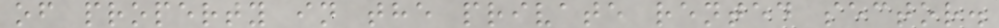of property in the private rented sector.
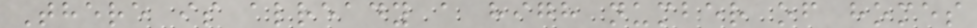There is already a high number of homes
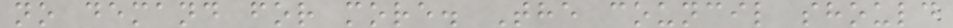no demand for more. The council should
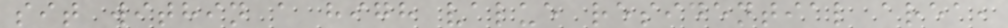sit within a high value residential area,
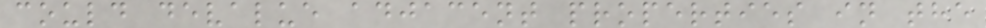could devalue adjacent properties in the
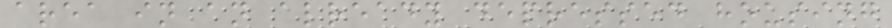area in an already depressed housing
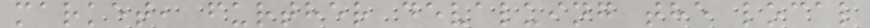market, further devaluing the local
